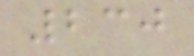230
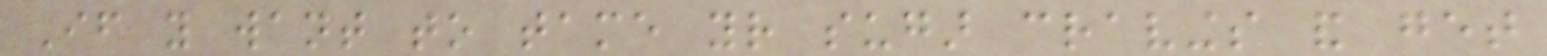If you want to tame your sugar cravings and get
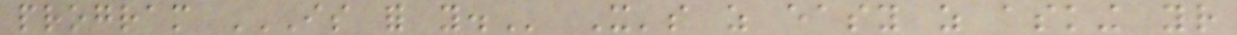program IS FOR YOU. It's as easy as asking your
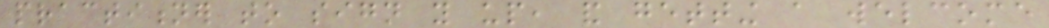practitioner to sign you up, and getting a welcome
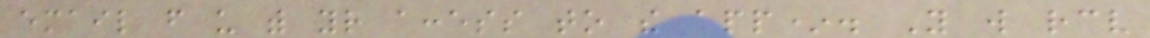email from us with your access to the app*. You will receive
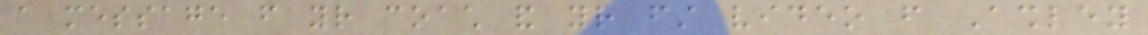a message from your coach and your first video from Ashley
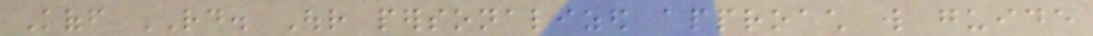Koff RD. Our personalized approach will guide
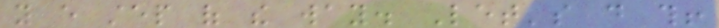you every step of the way. Let's do this!
